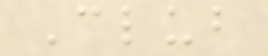Club
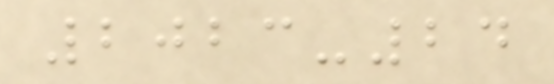2023-24
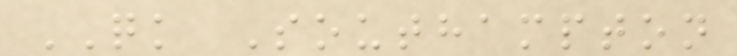QK Southampton
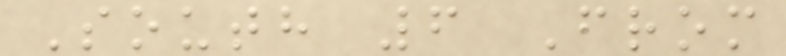South 6 From
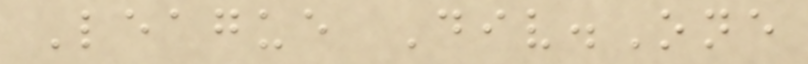League Div.One
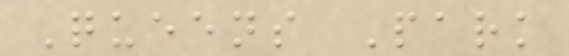Queens Park
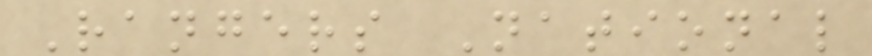Rangers National
